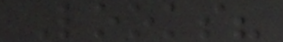Looks?
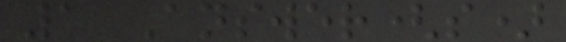1 Answer(s)
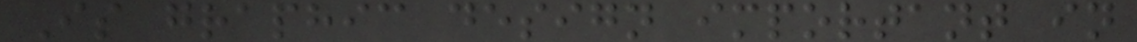Is graphic design important in
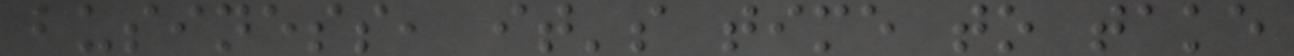business, it's time to take
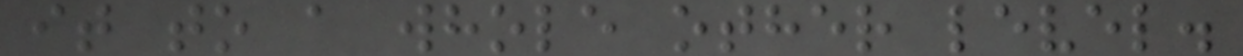it to a whole other level.
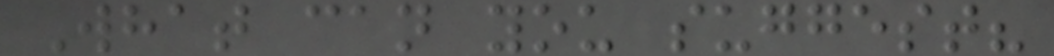What can you suggest?
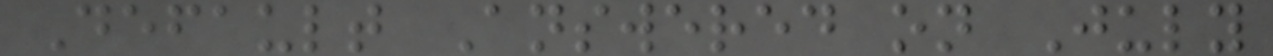Default Answered on July
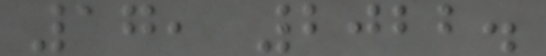17, 2022.
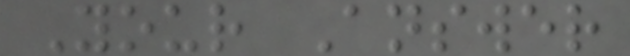Your Answer
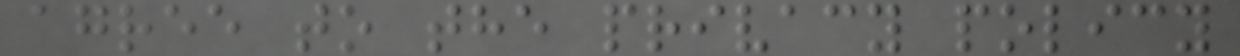agree to the privacy policy
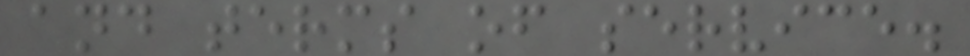and terms of service.
